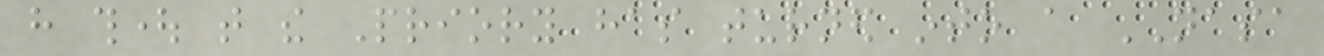have thought that the Priory has turned into a NASA
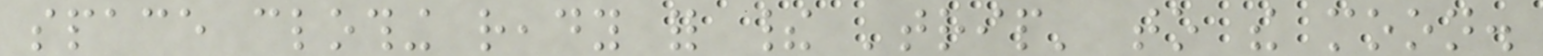space clothing ready for their 'trip' to the moon.
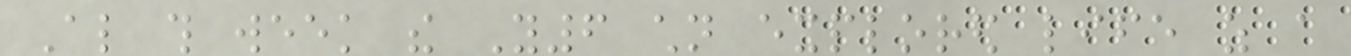Also this week the Y6 children explored life as a
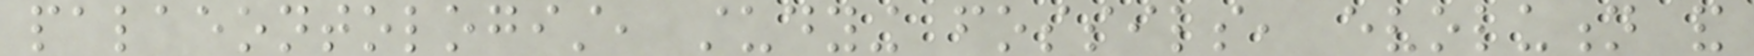palaeontologist, studying fossils, evolution and
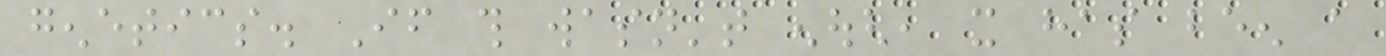genetics. If this wasn't enough, it has been a
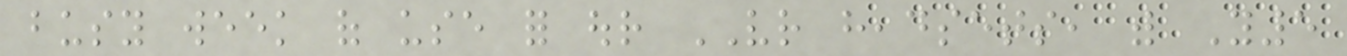busy week of use for our VR headsets, with Y5
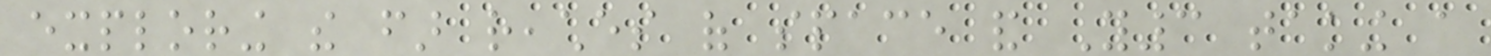exploring the far reaches of space and Y3 taking a
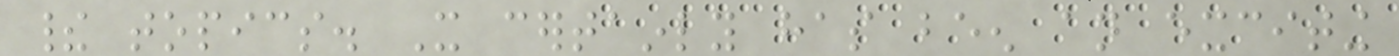their topics. It certainly has been an exciting
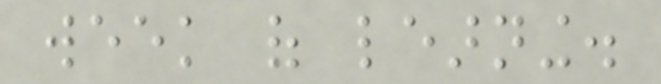week of learning.
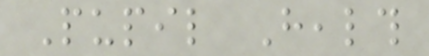Pupil Health
